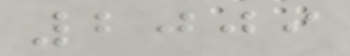2009
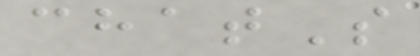chatS
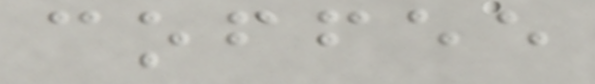coffee
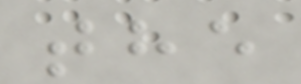the
